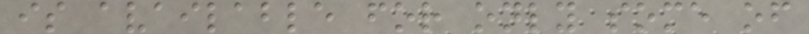is available for only some of
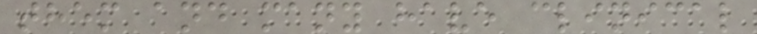them and many have clinical
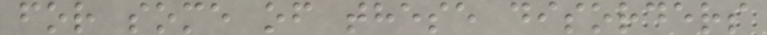for some of these disorders
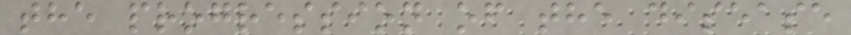the progression of the disease
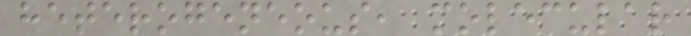heterogeneous, molecular
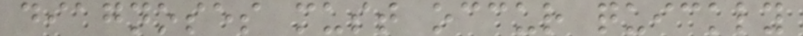diagnoses must occur quickly
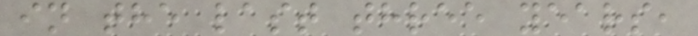in the last three years,
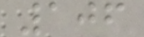106
